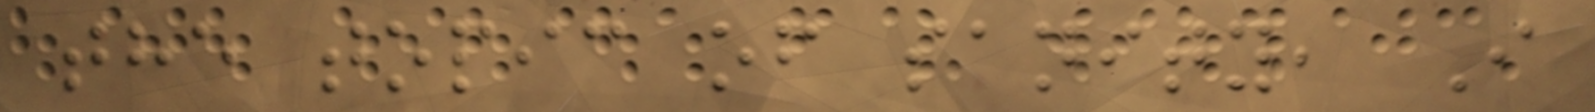the topic of sanity, I
